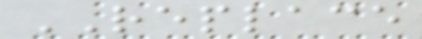REPLACE
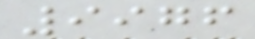9976
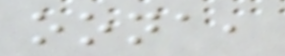oona,
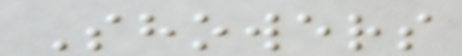Showers
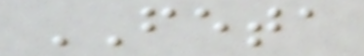FETA
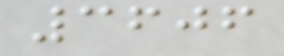3606
